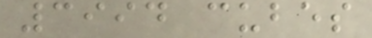3994 cubes
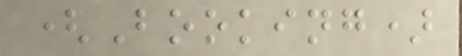(Booking)
